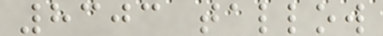8303 tallow
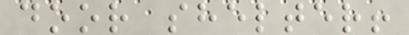door shelter!
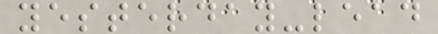yesterday-lead
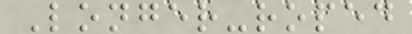Longer-roped
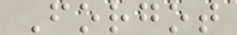Forgot
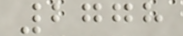2778
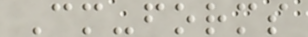Cm-forms
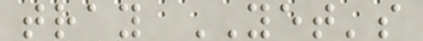tray YET's
